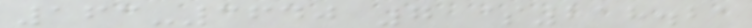163-3640 7 $218.21
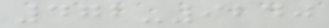472-9240
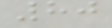80
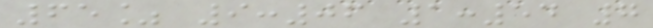65% 9:06 1:54 7
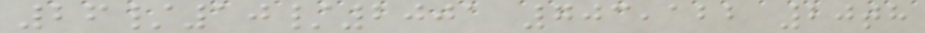26/10/2001 703,122 20th
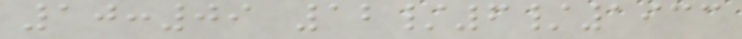10:09 12/6/1933
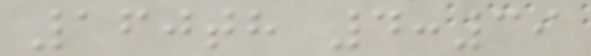160th 4:39
